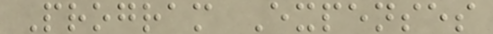Program Expenses
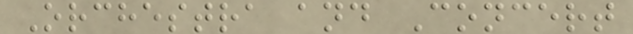Orchestra and Concert
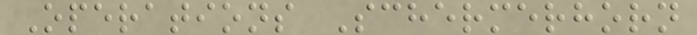Operations Schermerhorn
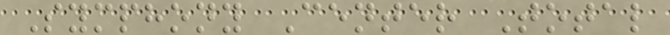Symphony Center Total
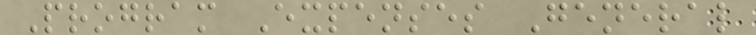Program Expenses General
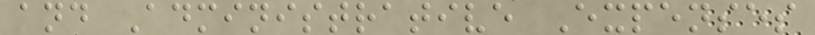and Administrative Expenses
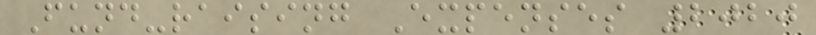Fund-raising Expenses 2020
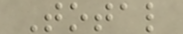Total
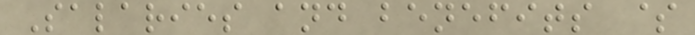Salaries and benefits $
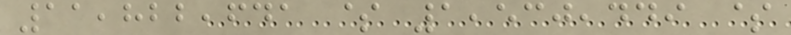11,822,641 $ 1,530,449 $
